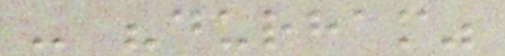- "durham"
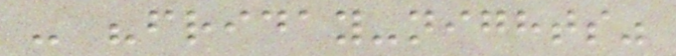- "friday-nights"
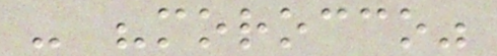- "morocco"
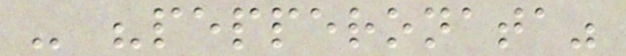- "pepperonata"
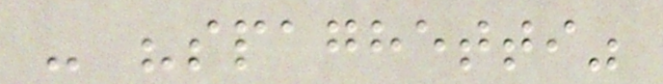- "spaghetti"
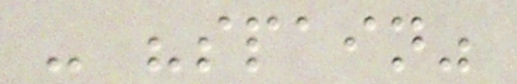- "spain"
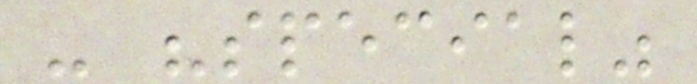- "special"
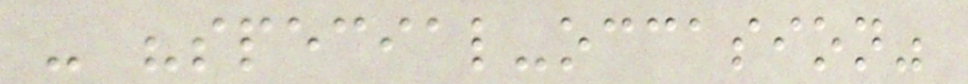- "special-occasion"
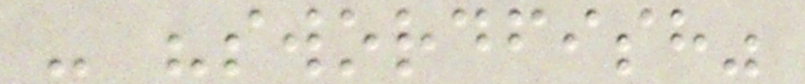- "swordfish"
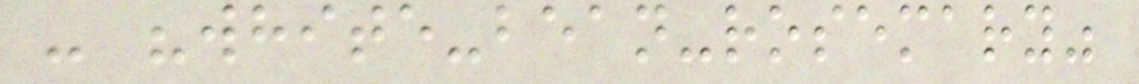- "white-bean-rosemary"
